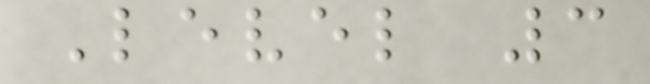Level 3
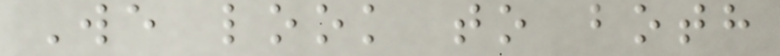We look to both
